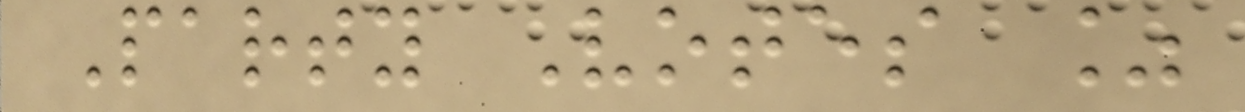Party Votes %
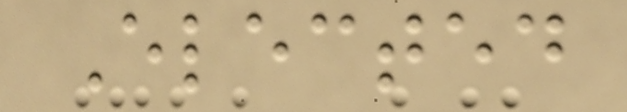Elected
